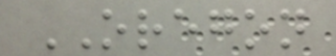OREGON
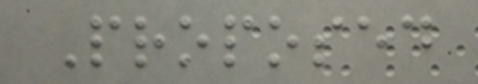Proposed
